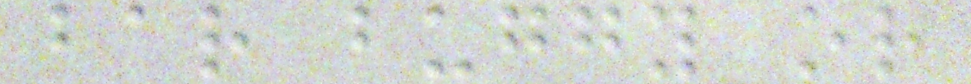bar buggy or
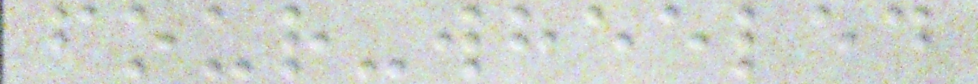four-wheeled
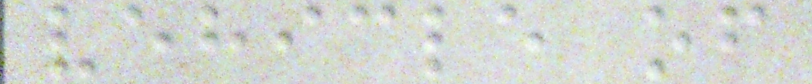vehicle of
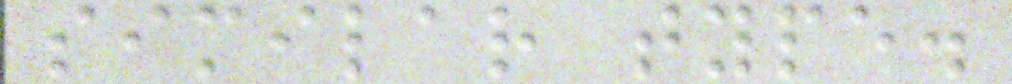similar type.
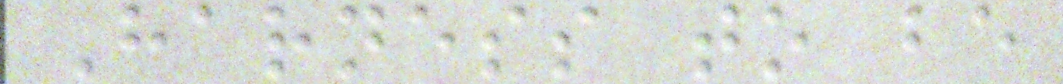Harness to be
